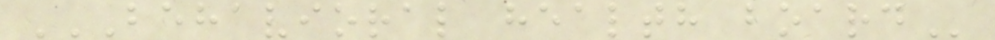BEHAVIORAL HEALTH BOARD
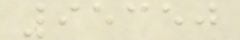95350
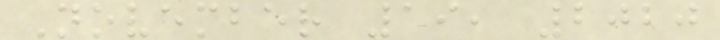November 19, 2020
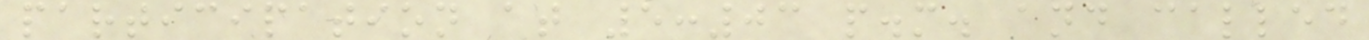participation at 5:03 p.m. and called
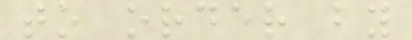to order by
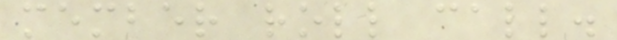member roll call.
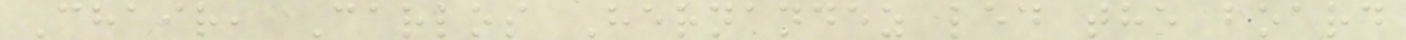Chair, Carlos Hernandez led the board
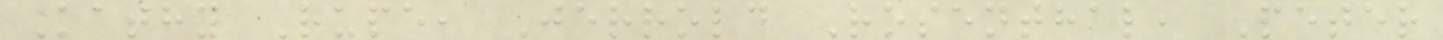Kathy Rupe, Jerrold Rosenthal, Peter
